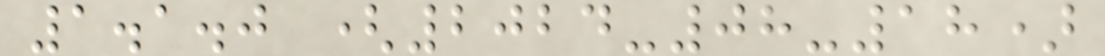1.1.0 (2024-08-18)
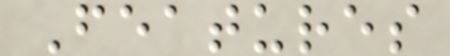Features
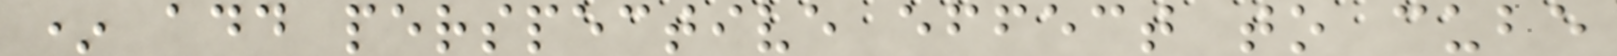* add perspective effect to cube
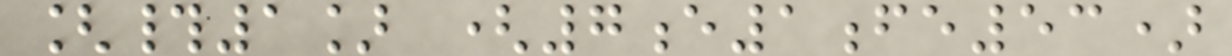[#1] (7e1fe53)
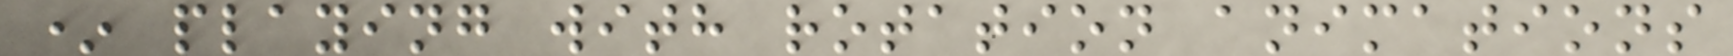* playing with rotation animations
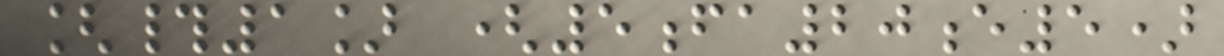[#1] (5fa20e5)
